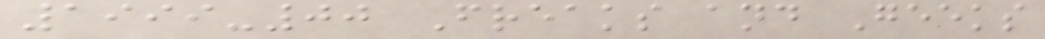1999-00 Freaks and Geeks
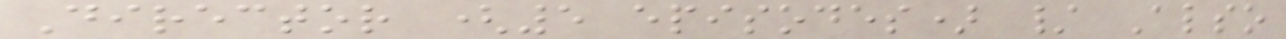Director (5 episodes) / Also
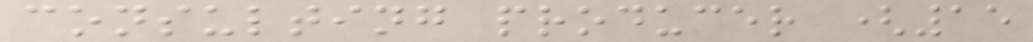consulting producer (15
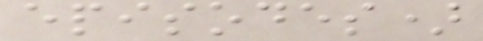episodes)
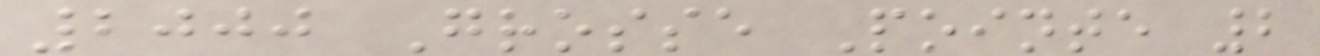2000 Grosse Pointe 2
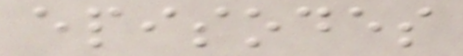episodes
